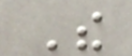The
